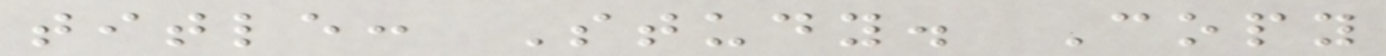title: Study. Copy
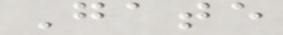Gate
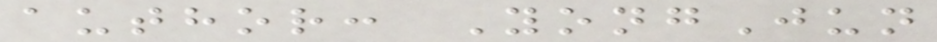author: YongJun
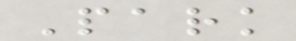Park
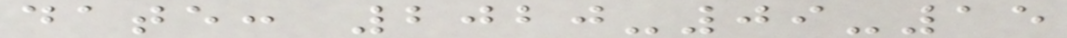date: 2020-09-15
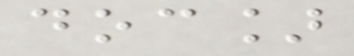doc]
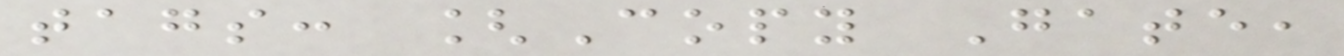tags: [Copy Gate,
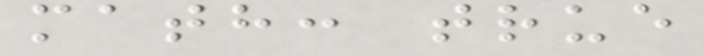math: true
